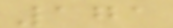171
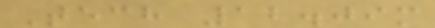Tech 12.09m
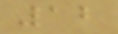12
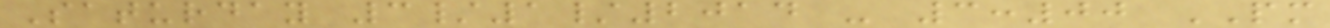Saturday 3/1/2014 - 3:00 PM
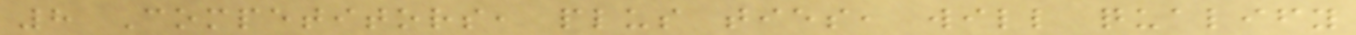8 Competitors, plus ties, will qualify
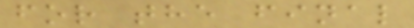for the final
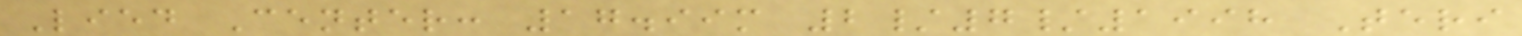Lied Center: 17.99m 2/7/1998 Teri
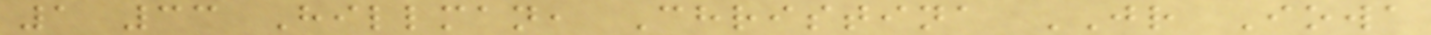1 33 Hillman, Christina JR Iowa
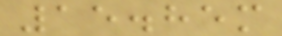15.85m
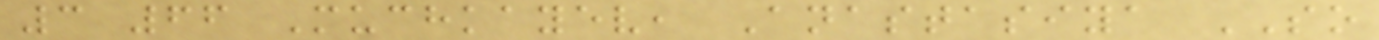3 66 Muchkayev, Anastasiya SO
